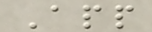App
